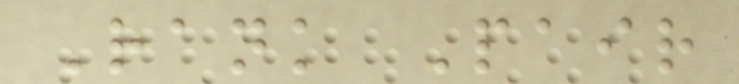Rank Pair
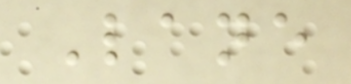Lane
